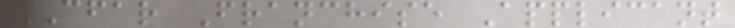CFAR Franchise Applicant
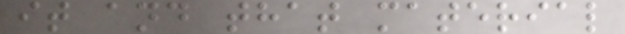it and that material
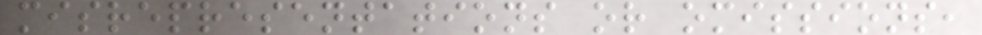misrepresentations or omissions,
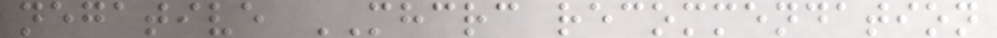negative MHCRC recommendation
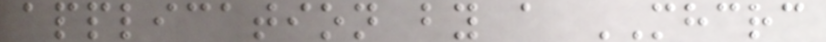application by a MHCRC
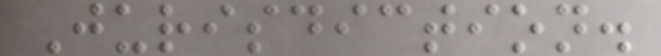Jurisdiction.
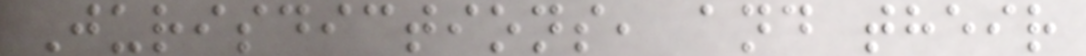Jurisdictions, and their
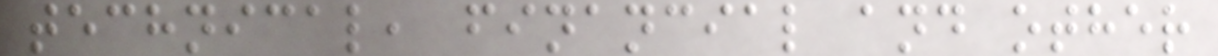technical, financial and other
